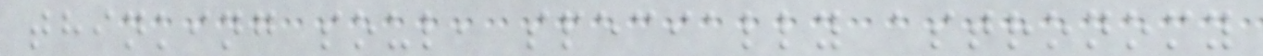thinking soul, specially astronomy
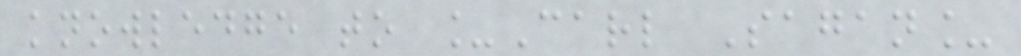knowledge to _Carl Sagan_
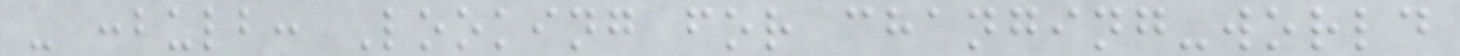- :bulb: Looking for changing-world
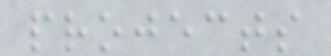projects
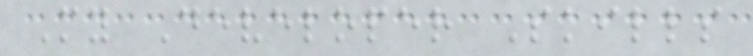My Developer Skills
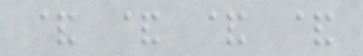& & & &
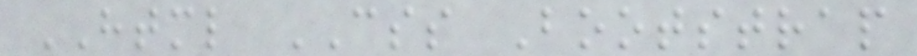HTML CSS Bootstrap
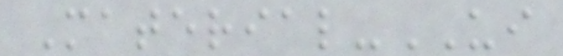Material-UI
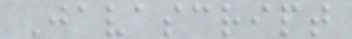Javascript
